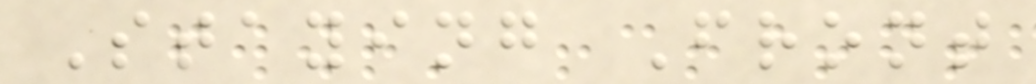Staying Front
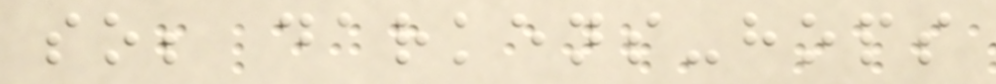so; darkens-hops
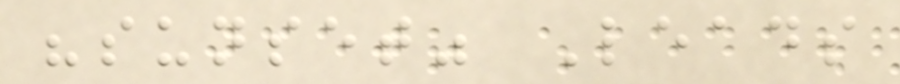"sunset" Leads
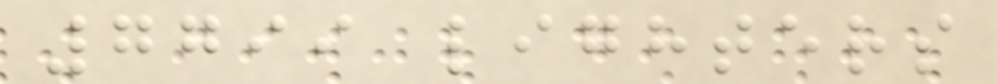7799 lighters
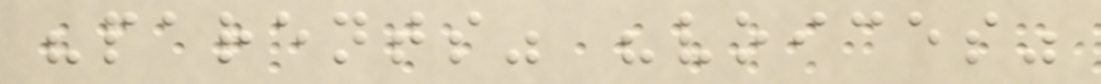"parents" "voices"
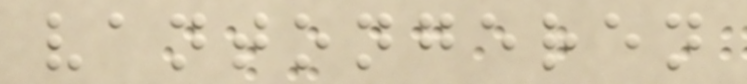vantongeren
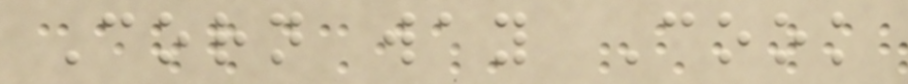Corn way Cook
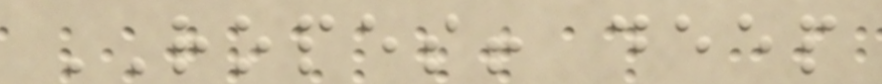ROPES! deep
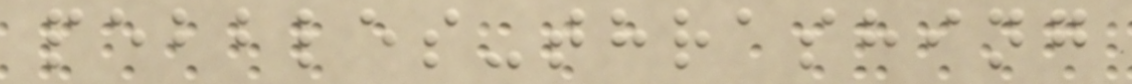pebbles-thrashing
